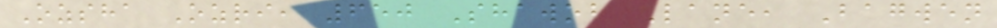Ozsha Ozri, 650 Shawob Lane, Bagwen
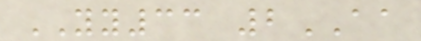YY33 2AA
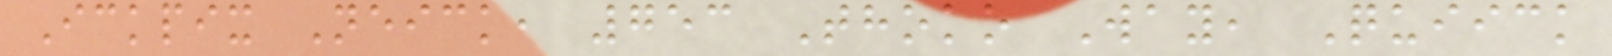Ickpix Neick, 753 Thoko Way, Quiick
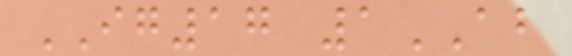IG17 1AB
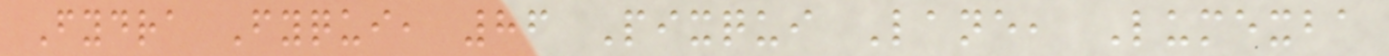Fydra Fyqui, 86 Pixqui Lane, Lumexba
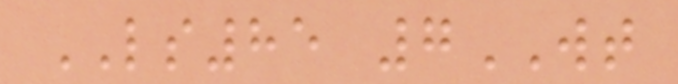LS85 7WT
